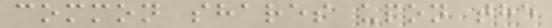common shares upon the
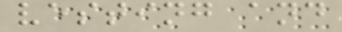vesting and
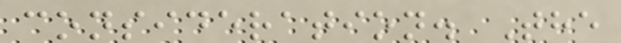consideration. The
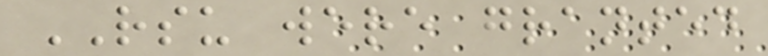RSU were granted
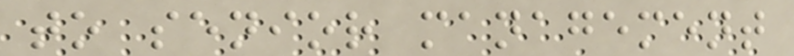to senior management
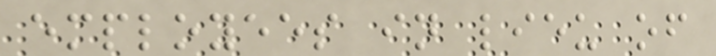employees in lieu of
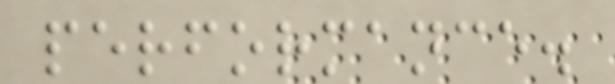performance.
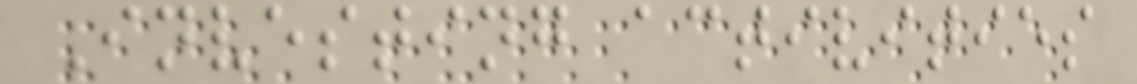Investing activities
